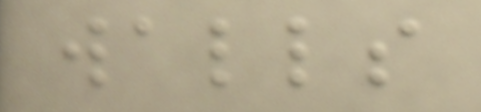walls
